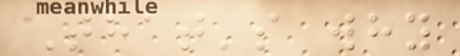That's why
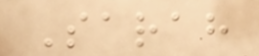Sarah
